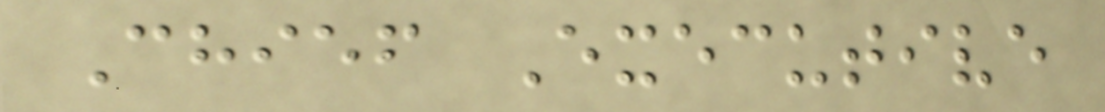Chief Executive
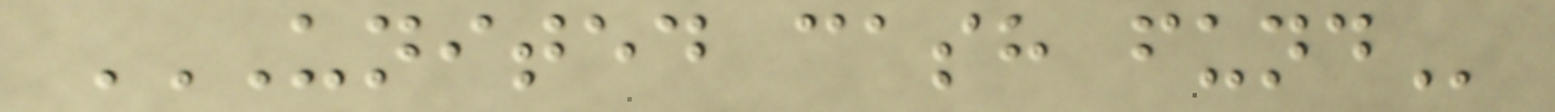UNITED CASH FUND
